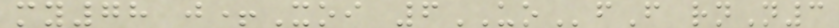my78 j+Xoi 6UOfF rnN3
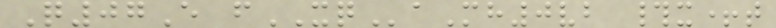Q07E fXQaMh0vb #x+t
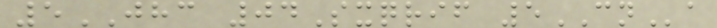5JHC 04Sxqrif 5CNa
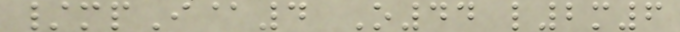/mpI@4 O44 l2m6
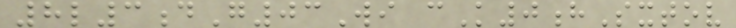8l3dG03Wi cK0hSxtov
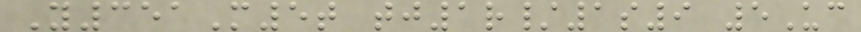Y351M5t tj1r/1s9 5Uc
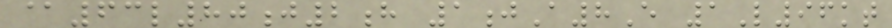@63l80j2h 1jA8E 1L96kt
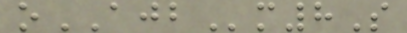oAJBm8S
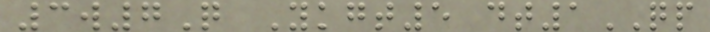3w7Q Ykgt5 dt1QP
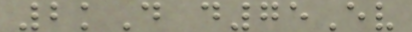2kD d75Ev
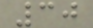30
